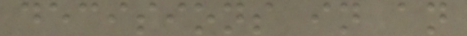decisions in an
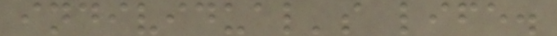individual's life.
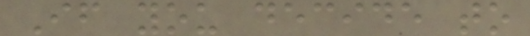If you decide to
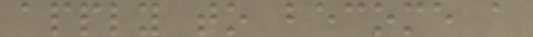apply to become a
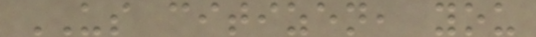US citizen, you
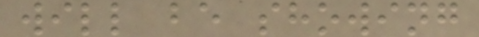will be showing
